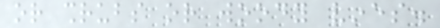or shrubs or woody vines.
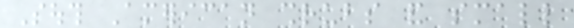South American shrubs and small
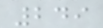249
